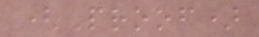(Proof)
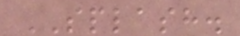SPLASH.
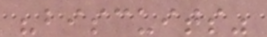"biscuits"
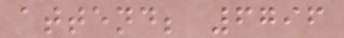attend; 6796
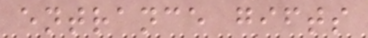entrance gifts
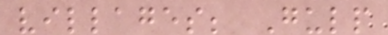villages; Gulp
